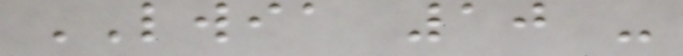LWIA 10 -
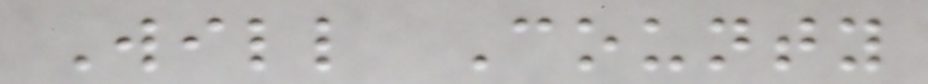Will County
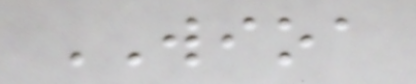WIOA
